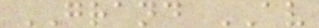GRAND AV
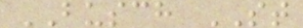BUSCH ST
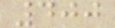400
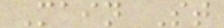Main St
